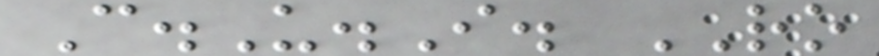C.U.I. RO
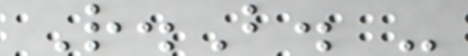R.B. -
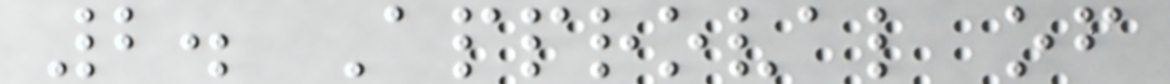2. Approval of
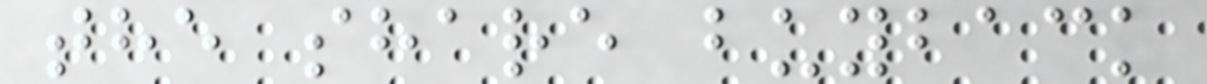the share buyback
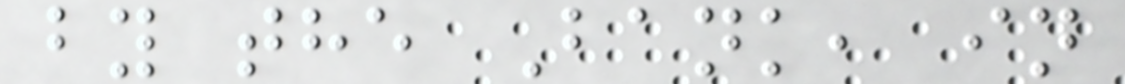by the Bank, in
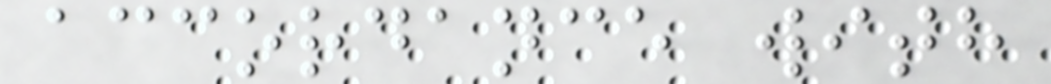accordance with
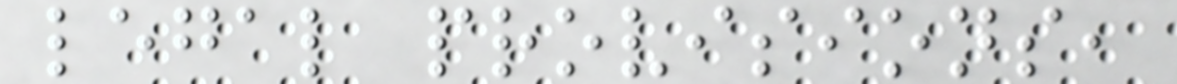legal provisions,
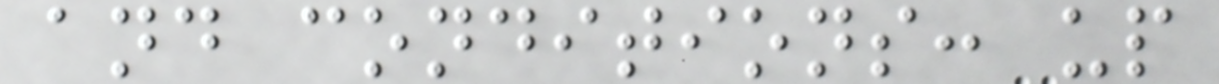and conditions: up
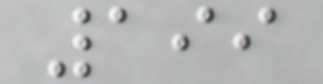199
